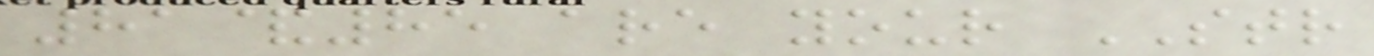81&85 are your STR
